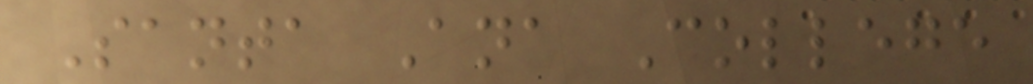Santa Ana College
